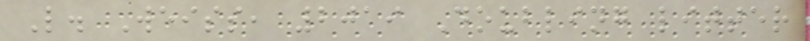L. Weiss, 2019 Doubling litter
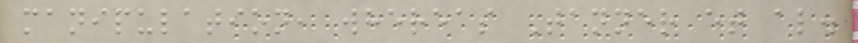manipulation, whereas Tanner et al.
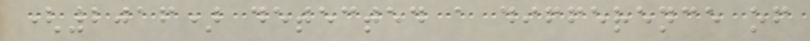(2016) detected a difference of
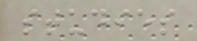studies
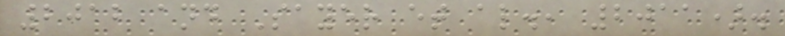2012 and Sayer et al., 2011).
